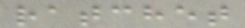ratchet
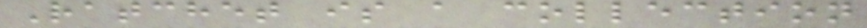Ratchet is a collection
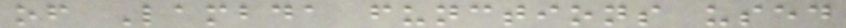of Lambda functions used
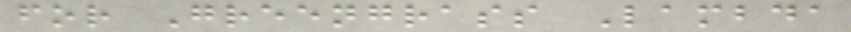for Greengrass Lambda
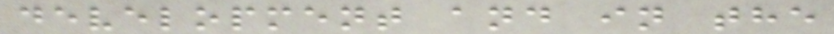development and in the
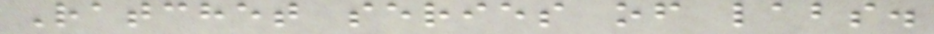Ratchet series of labs.
